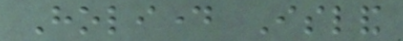Holiday Island
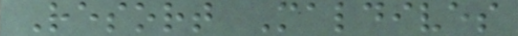Resort Maldives
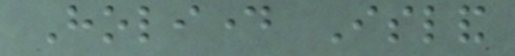Holiday Island
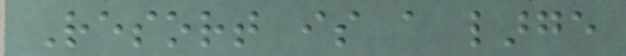Resort is a large
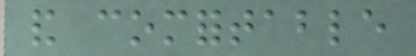and comfortable
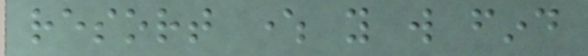resort where you will find
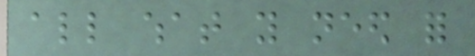all what you need for
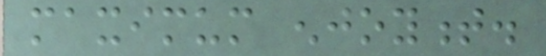maximum enjoyment.
